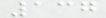137
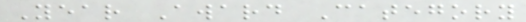Year Award Category
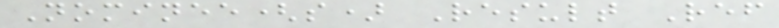Nominee(s) Result Ref
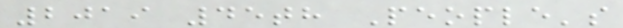2019 45th People's
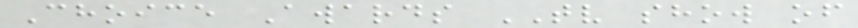Choice Awards TV show of
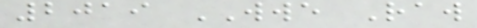2019 WWE Raw
